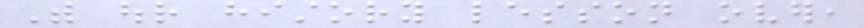With our history lesson over,
